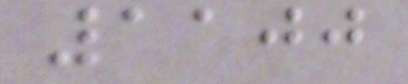1100
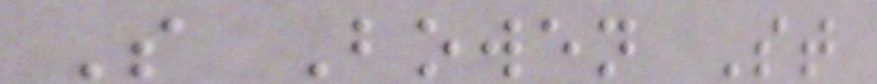S Bowen St
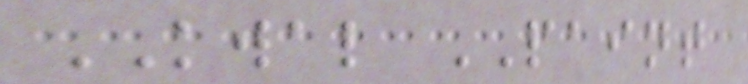KWAL PAINT
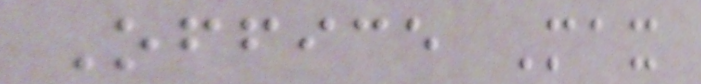Office Max
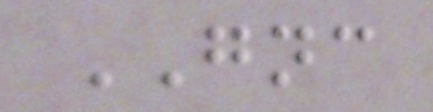GNC
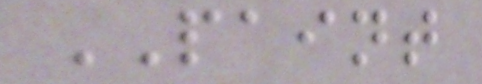PAINT
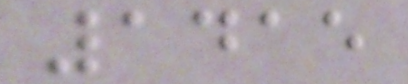1415
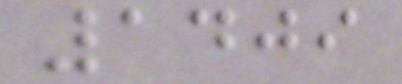1409
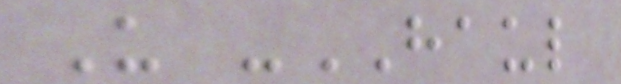U -HAUL
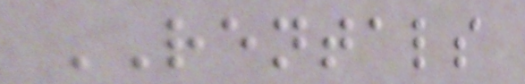RENTALS
